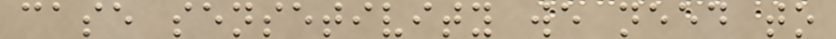case sensetivity we need to
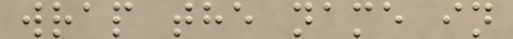wrap the name in
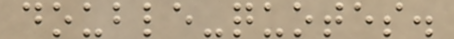double-quotes.
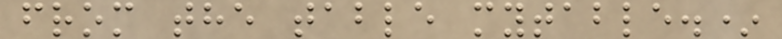from the table mytable.*
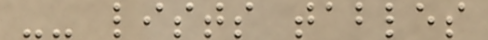-- lists tables
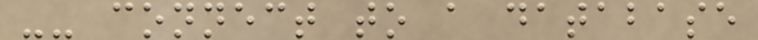-- connect to a database
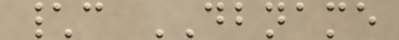\c DBNAME
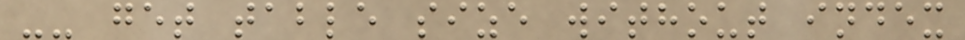-- get table size without index
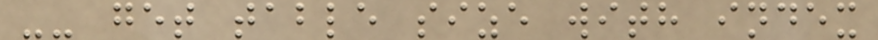-- get table size with index
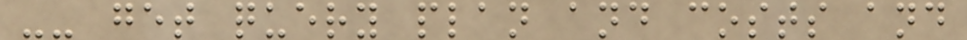-- get query plan and costs and
